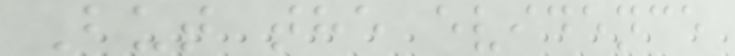But the evidence
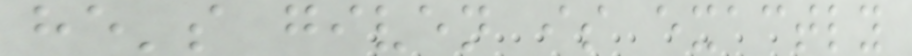he's given is exactly
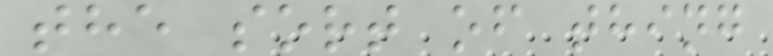the sort of thing
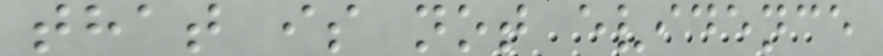that is not evidence
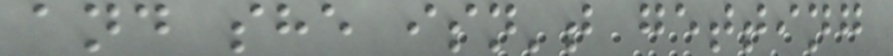and she isn't getting
